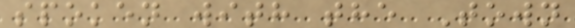spoken with the Town
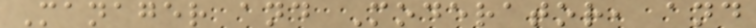Manager and Moderator, and
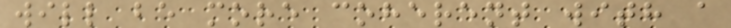will be more coherent with a
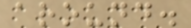around.
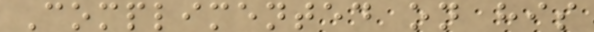Complimented on his
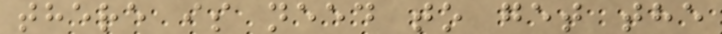there is need to get the
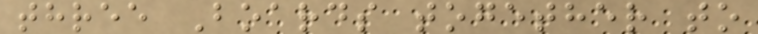three Boards together to
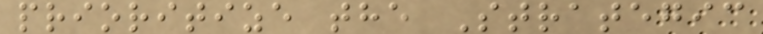prioritize the Strategic
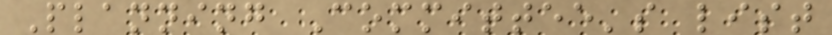Planning Committee's list
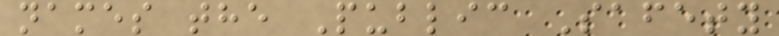names the Public Safety
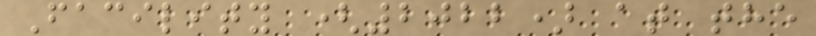Facility (2022) at the
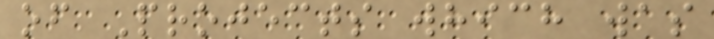of Projects which was
